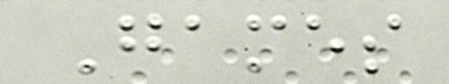Games
